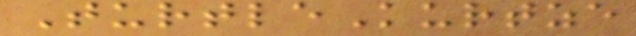TurtleKurtze
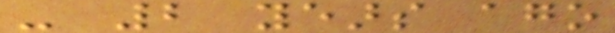- 2 years ago
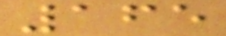165
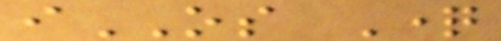iOS Question
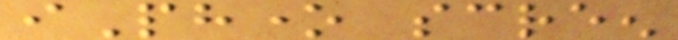iPhone screen
